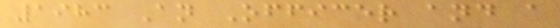1983 An Officer and a
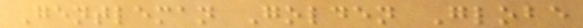Gentleman Golden Globe
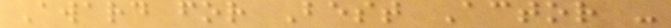Award for Best Actor -
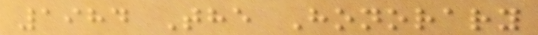1984 The Honorary
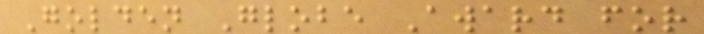Golden Globe Award for
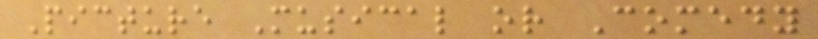Picture Musical or Comedy
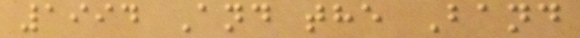1994 And the Band
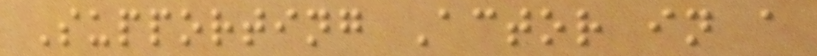Supporting Actor in a
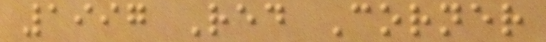1997 Red Corner
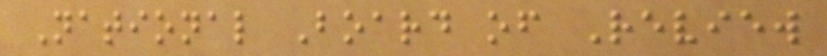National Board of Review
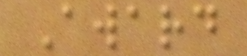Award
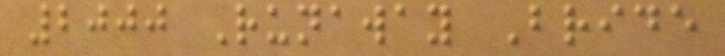2000 Runaway Bride
